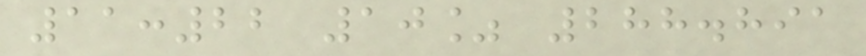11:22 10% 288.891
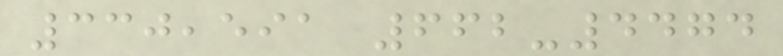330,591 662-4474
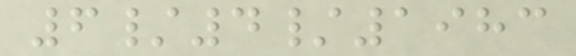6/4/1983
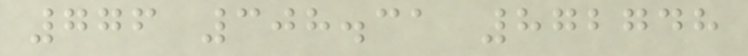776 308.31 872748
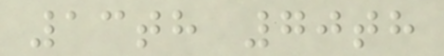13th 70th
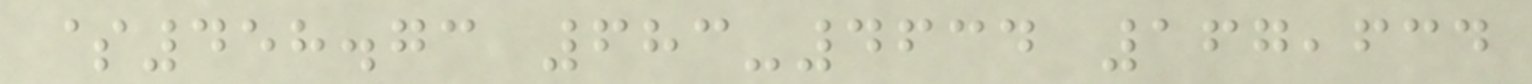$458.73 683-4634 167,634
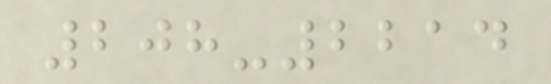208-2214
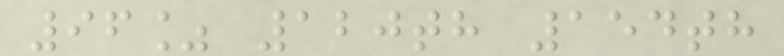96% 120th 154th
